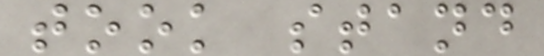took stand
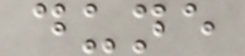dune
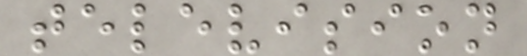television
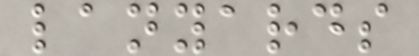lanyards
